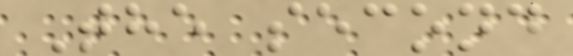The second
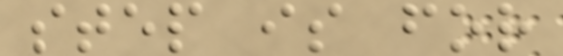step is for
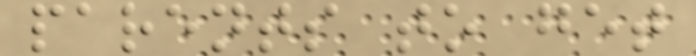parents to get
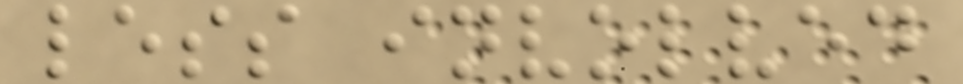less involved
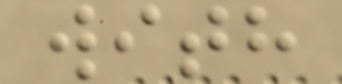with
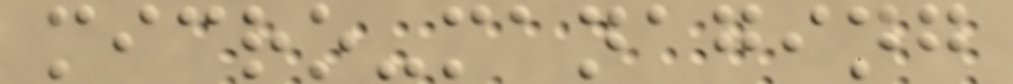micro-managing
